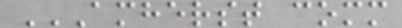AMHERST COMM
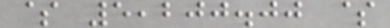$ 5,200.00 $
